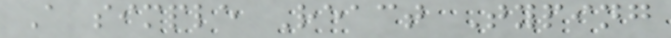A simple React Typing
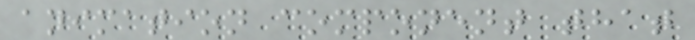animation component that
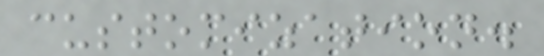customization.
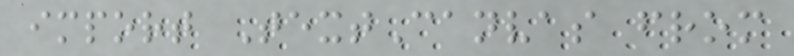import TextCanvas from
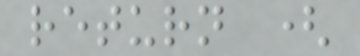return (
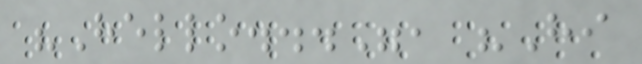"Hello...", "Hi
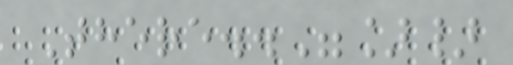There.."]}
